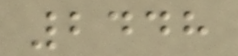2448
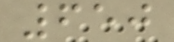650
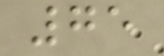75
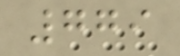779
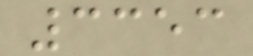3353
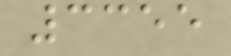3355
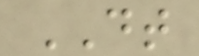DT
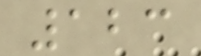123
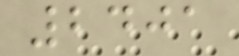2401
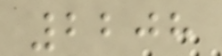2208
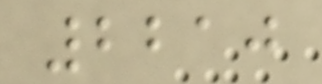2210
